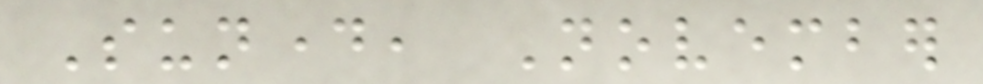Sunday, November
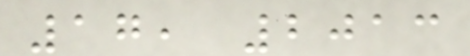17, 2013
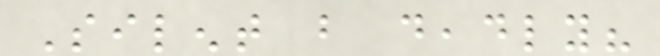Silent but deadly?
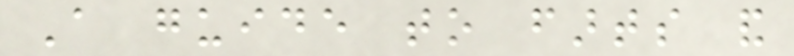A guide to farts and
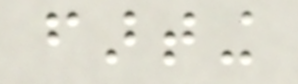farting
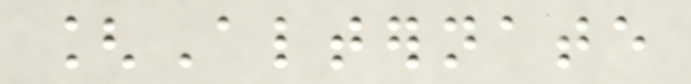[Alternate
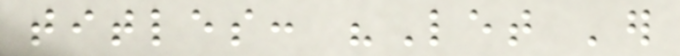titles: "Let 'er
